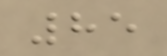85
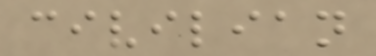civilian
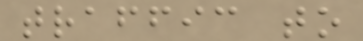traffic to
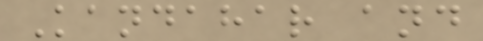Kandahar and
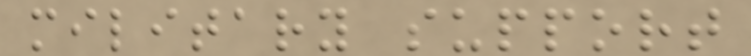military support
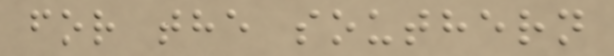for the southern
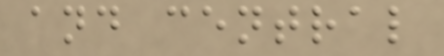and central
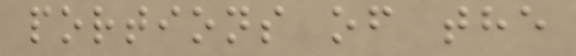portions of the
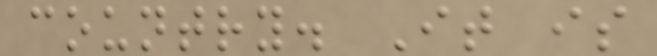country. It is
